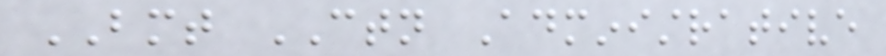BMT CTN Administrative
